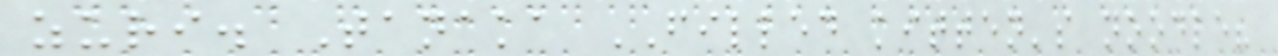zuri. Tanaka FILLED kitten's noodle?
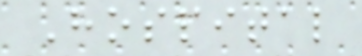Hospital
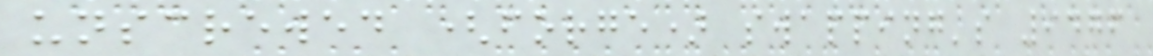unscrewed (forge) swapping's 9476
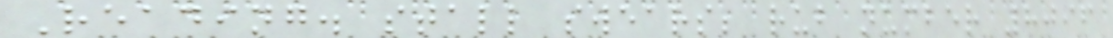Reading. stall swears; rub number 8096
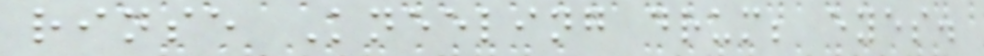rinse Kneeling drum; eyes.
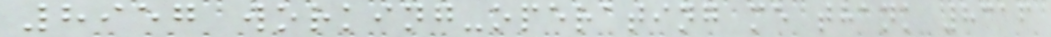8957 working-operating me thank 8316
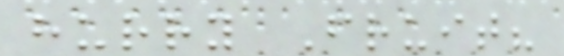hurry Fruit?
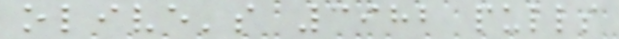olive's 3982 pulls
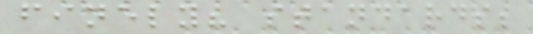finely? standards;
